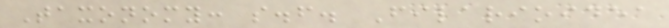Taxonomy: s.f. Filarioidea
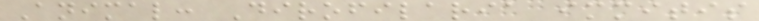Animal: Dirofilaria immitis
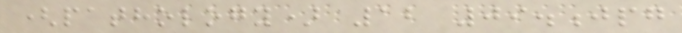(pathology) 12 09.jpg
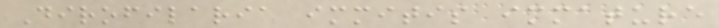Dirofilaria immitis immature
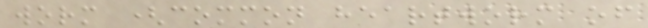worm (common heartworm of
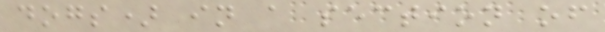dogs) in a section of
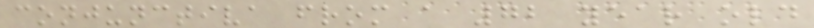conjunctiva from a 72 year old
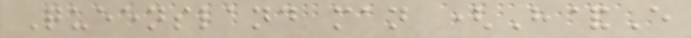Queensland man (H&E
